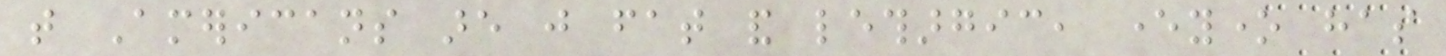that Americans are just fat and lethargic, everyone has
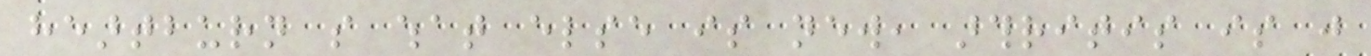heartburn so what else is new, arthritis is just
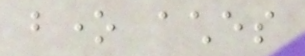bone aches
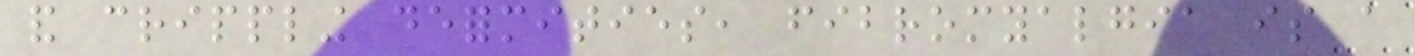and crippling deformities, fibromyalgia is a
